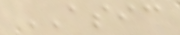ASIC
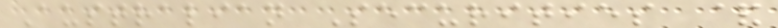Australian Securities &
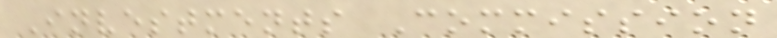Investments Commission
